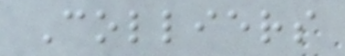Colliers
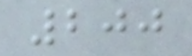200
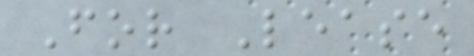For Lease
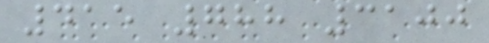415 788 3100
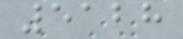5128
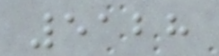5128
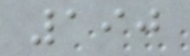190
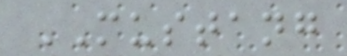MUSTANG
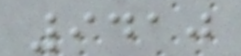9410
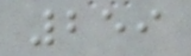259
